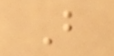B
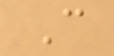C
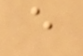e
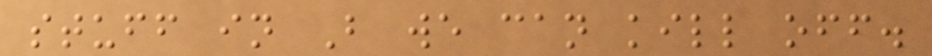stuff in B we can kill off.
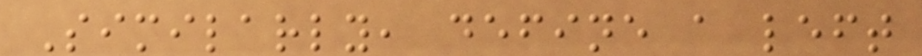Similarly, define a left
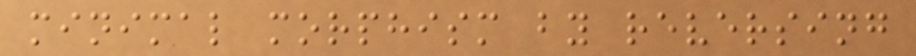minimal morphism by reversing
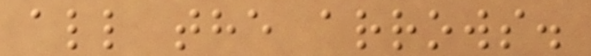all the arrows.
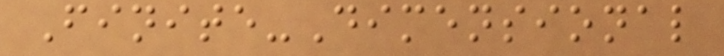Finite-Dimensional
